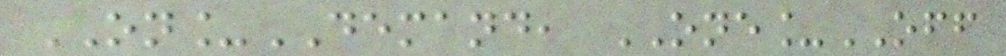ON_DEMAND, ONE_OFF
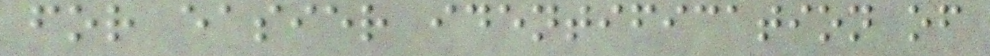for easier identification of
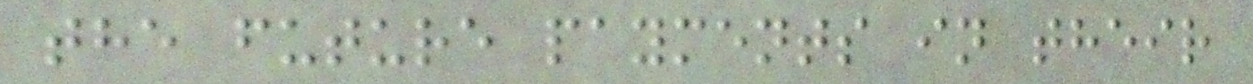the future payments in their
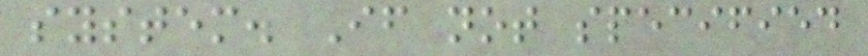system. If not specified
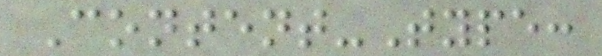Content-Type:
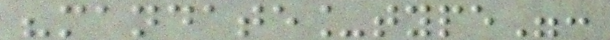"mandate_type":
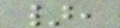},
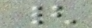{
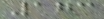173
